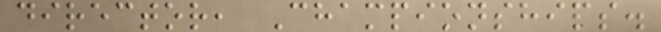director, Championships.
